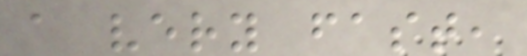a very fast,
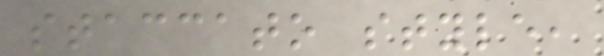staccato style,
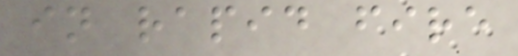in rapid fire
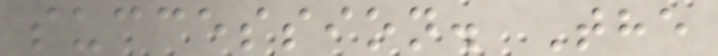succession. The
